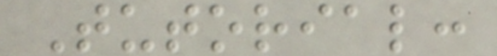Tutorial:
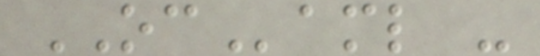OCaml -
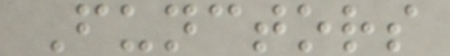Functors
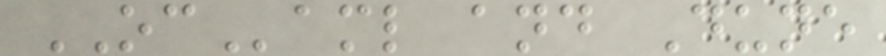OCaml and Dune
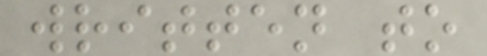written to
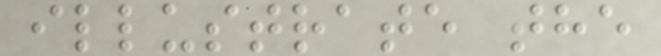illustrate the
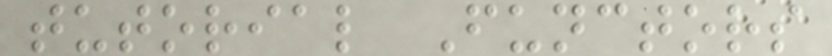tutorial Functors
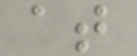at
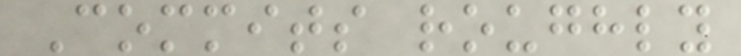Commits roughly
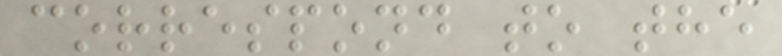correspond to the
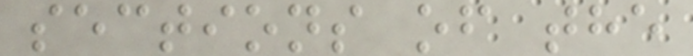sections of the
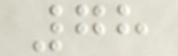78
